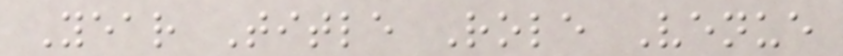Year Title Role Venue
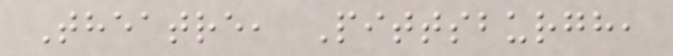Theatre, Pittsburgh,
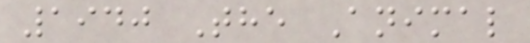1940 The Animal
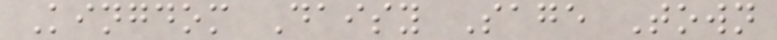Kingdom Daisy Sage Town
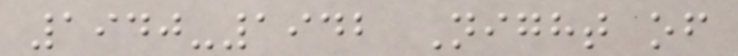1940-1942 Night of
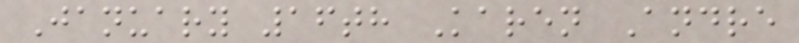January 16th Karen Andre
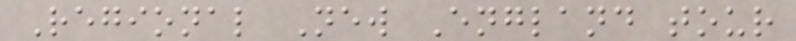Regional New England tour
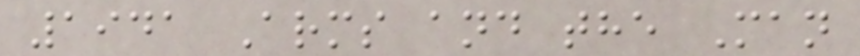1941 Arms and the Man
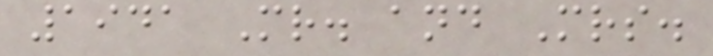1941 Mr. and Mrs.
